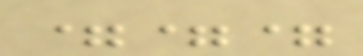===
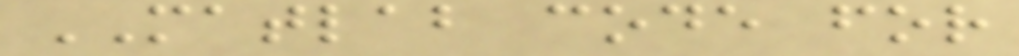MATLAB code for
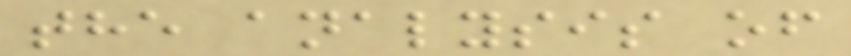the analysis of
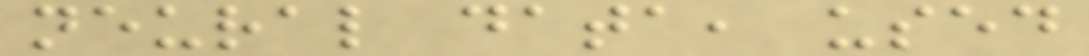neural data, used
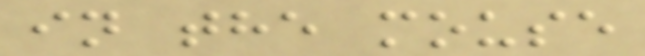in the mouse
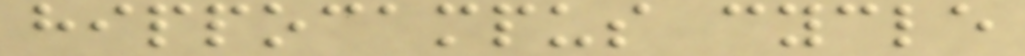hippocampus cycle
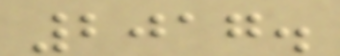2017.
